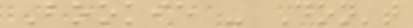Bookie - Don't
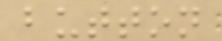button
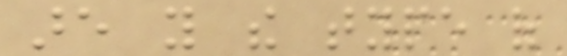are you the type of
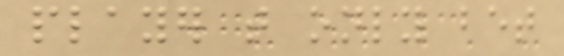player that only bet
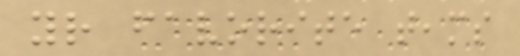your favorite teams
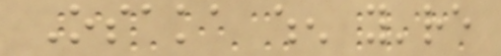Osaka when you're
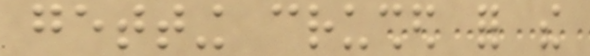getting crushed for the
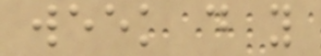week do you
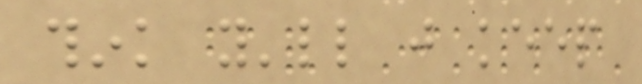think you'll just keep
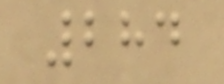284
